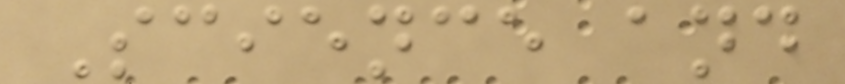Science and
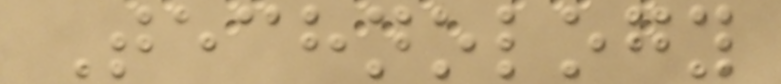Technology
